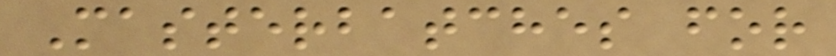Masterbatches for
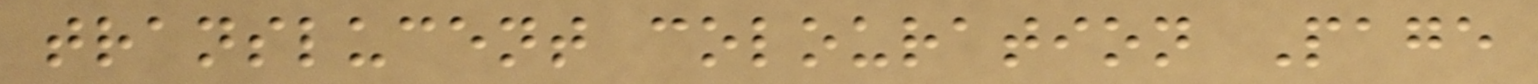translucent colouration Page
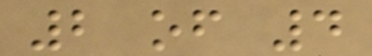2 of 4
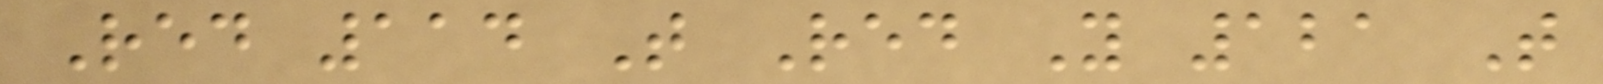Red 114 T Red Y 121 T
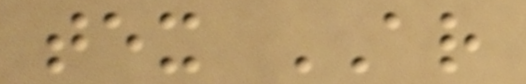tex AR
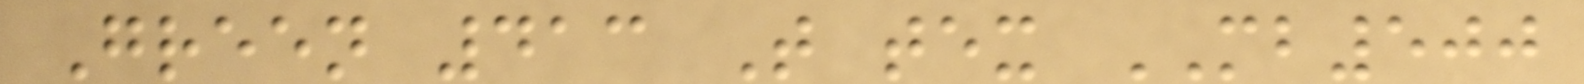Green 413 T tex MB500
